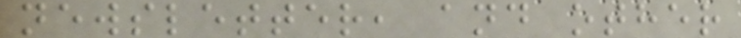newsletter, and other
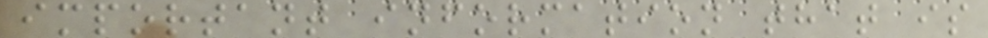important information that is
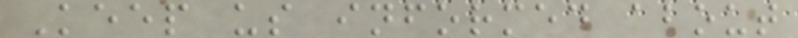Keep us informed about
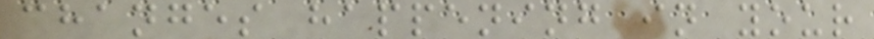changes happening in your
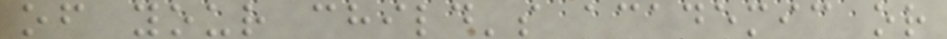of your child's academic or
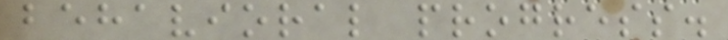behavioral progress.
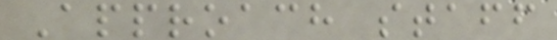Approach staff
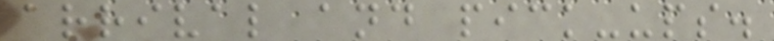arrival and pick-ups.
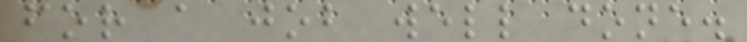for a job well done.
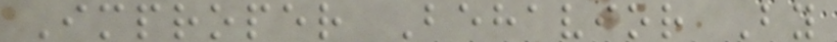Improper Behavior By
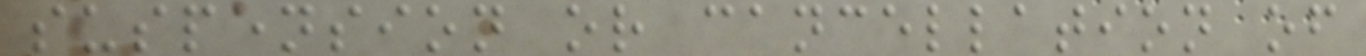suspension or cancellation of
